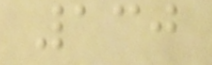130
